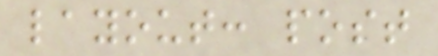layout: post
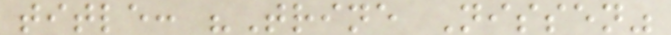title: "Trine Nissen"
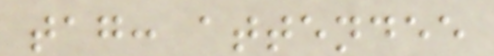tag: attendee
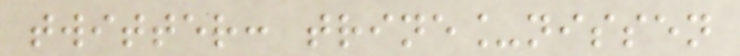twitter: trine_nissen
